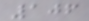106
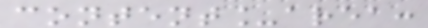content_area:
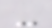-
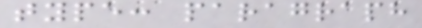type: paragraph
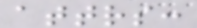attrs:
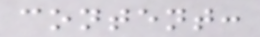content:
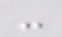-
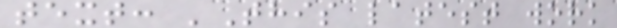text: 'This latest work
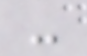-
